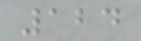124
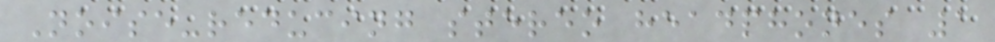Noise-reducing stereo headphones 1
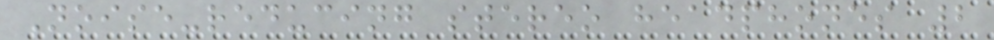Noise-reducing stereo headphones 2
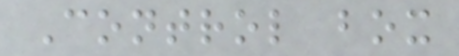Control box
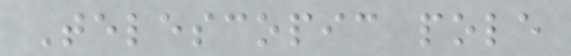Telescopic pole
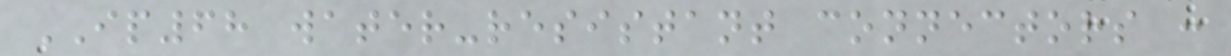IP68 water-resistant connectors :
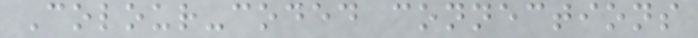Colour-coded connections
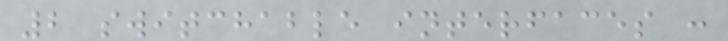2 switchable interfaces :
